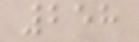258
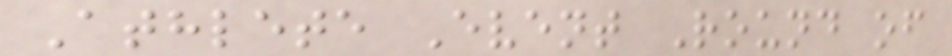Athlete Event Round of
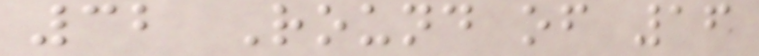32 Round of 16
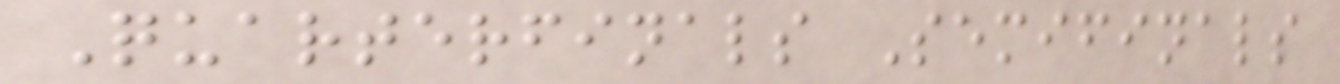Quarterfinals Semifinals
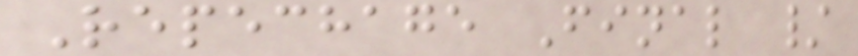Repechage Final /
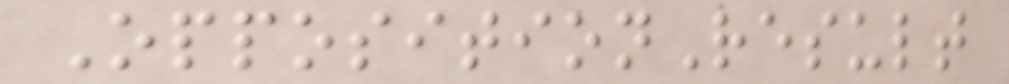OppositionResult
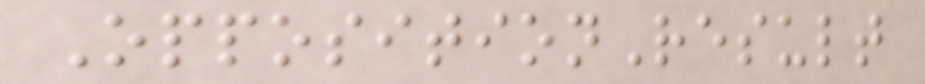OppositionResult
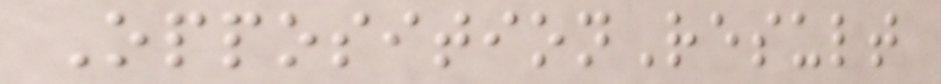OppositionResult
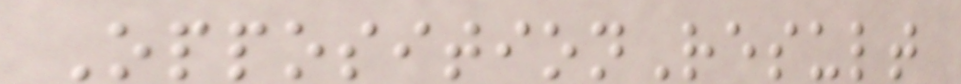OppositionResult
